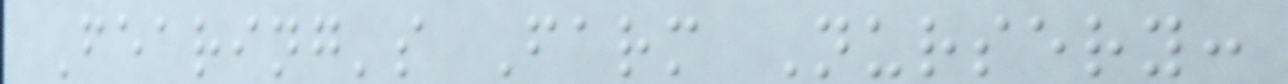Fearing's Farm Nursery:
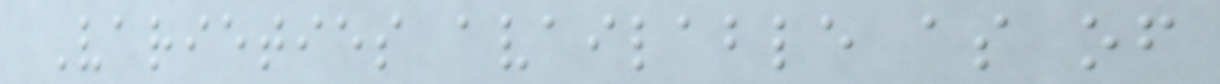Varieties available as of
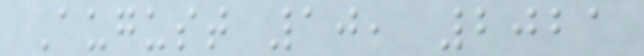August 10, 2021
